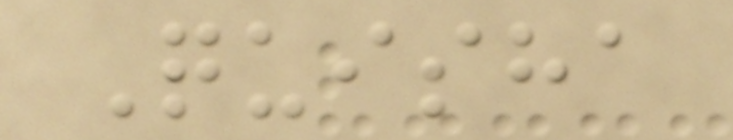Quisha
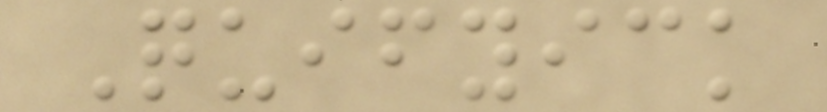Quifyick
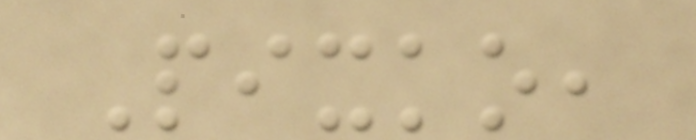Pixko,
